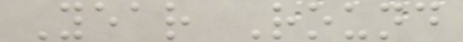Year Round
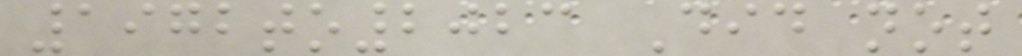1972to2023 Did not
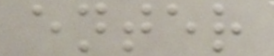enter
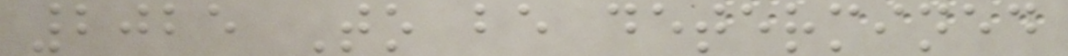2025 To be determined
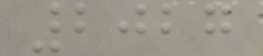2027
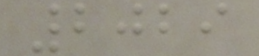2029
